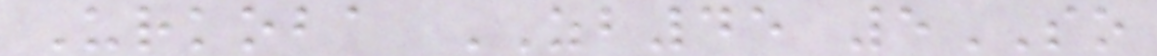Urkoba ZB45 5SO
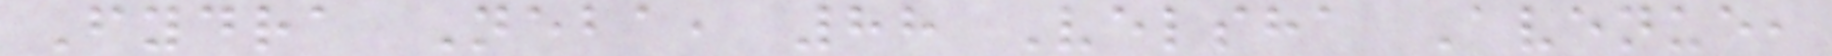Fydra Neba, 88 Velsha Avenue,
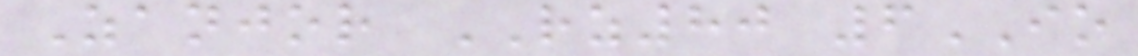Zanjor RZ80 6IO
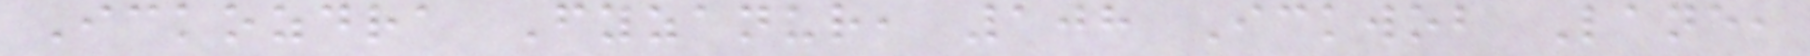Ickozdra Fyzanur, 108 Ickwob Lane,
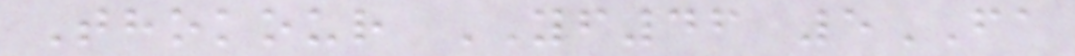Thokour YF46 5FA
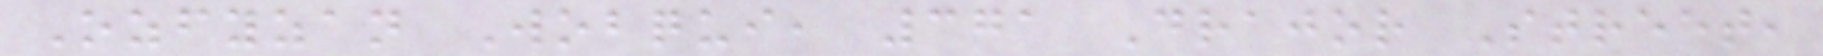Ozfyzan Wobqui, 371 Drajor Street,
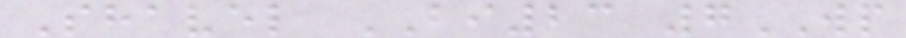Shavel BI23 7WP
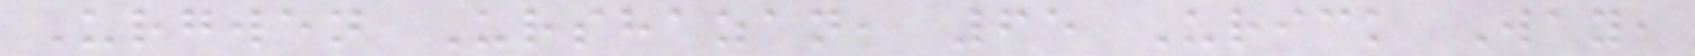Urgwen Urshazan, 65 Urick Way,
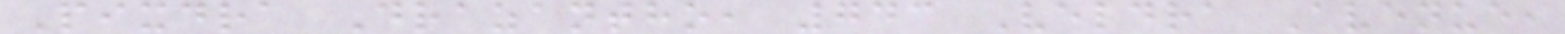Pixdra Drazantho, 743 Veldra Avenue,
